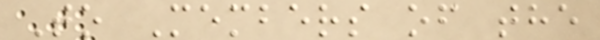To Members of the
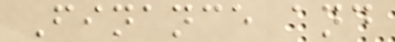Finance and
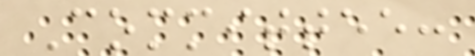Committee:
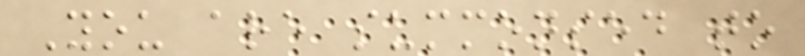You are summonsed to
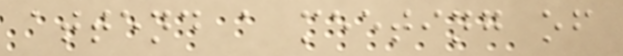attend a meeting of
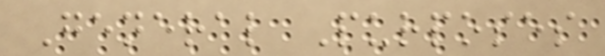General Purposes
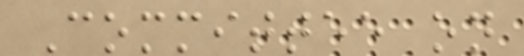Committee on
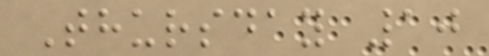Thursday 10
